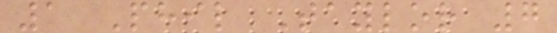1 Phil Taylor 7
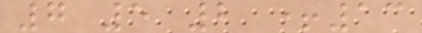7 5 2 +13
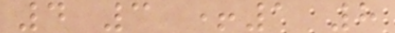4 3 +1 8
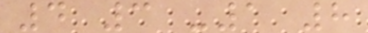4 3 -1 8
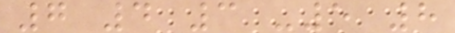7 4 3 -5 8
